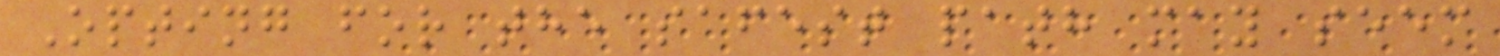Opting for the safest path may seem
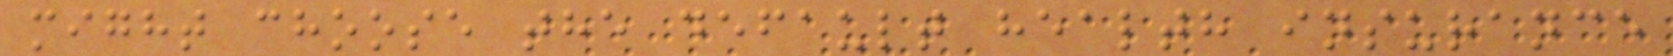might choose the default health insurance
